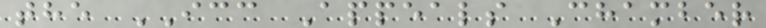the ICC Appeals Chamber
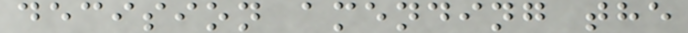decision amending the
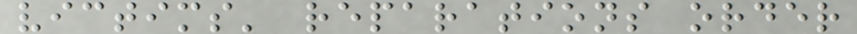victims' reparations order
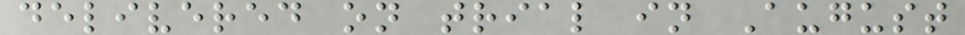delivered on trial in August
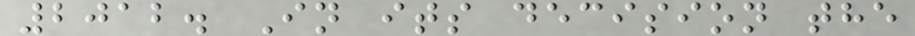2012. In its decision the
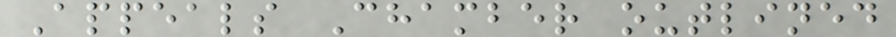Appeals Chamber outlined
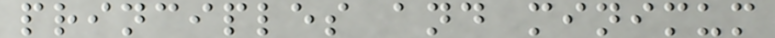principles and minimum
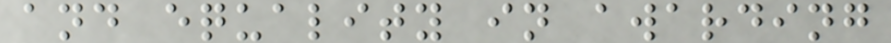and equality in awarding
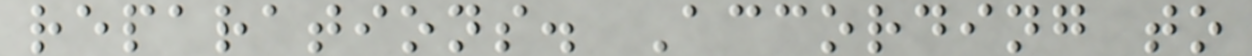reparations. According to
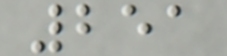251
